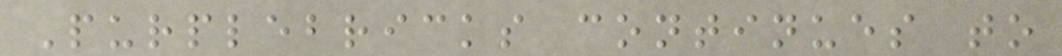Purplebricks continues to
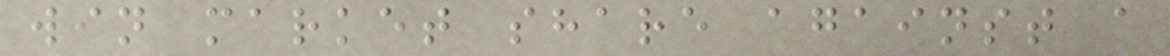win market share against a
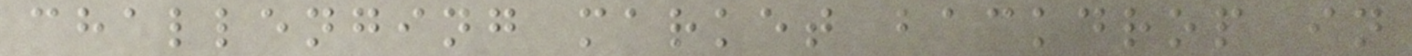challenging market backdrop in
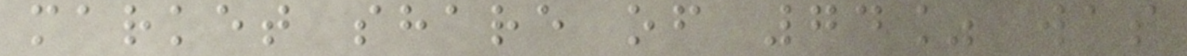market share of 74% was
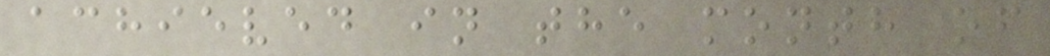achieved in the month of
